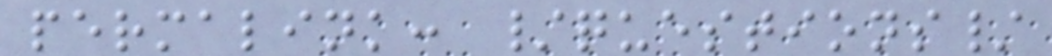permalink: /questions/
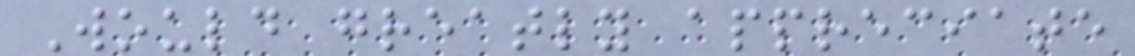Would greatly appreciate
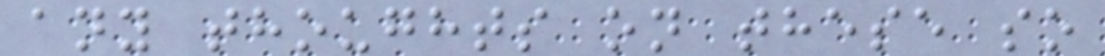any thoughts on these so
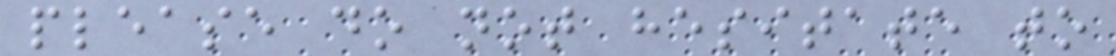please do not hesitate to
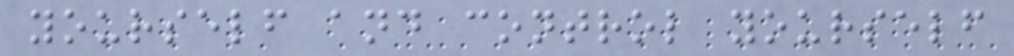yourself and control yourself
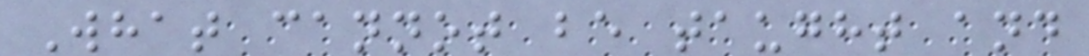What cannot be taught and
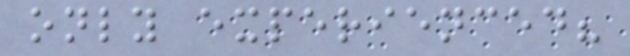only experienced?
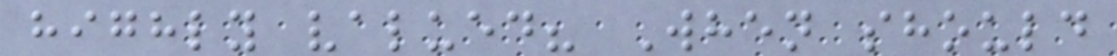highly valued? When should
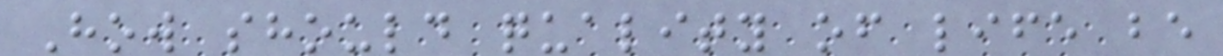How should quality of life be
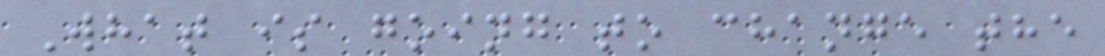What is going to change the
